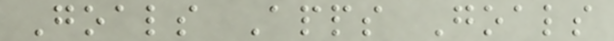Goals Apps Goals
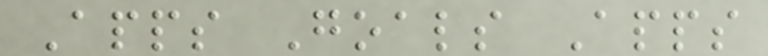Apps Goals Apps
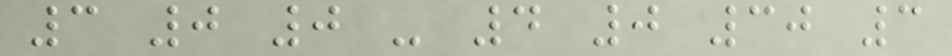3 0 0 - 4 0 30 3
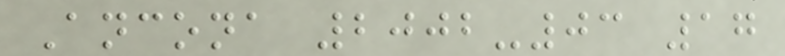Ancona 2002-03 17
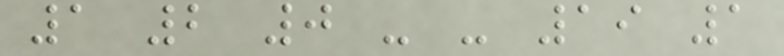1 2 0 - - 19 1
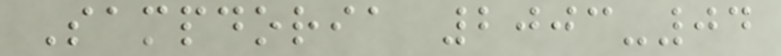Sampdoria 2003-04
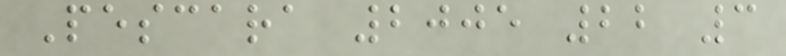Pescara 2005 22 3
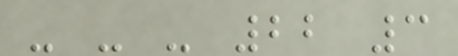- - - 22 3
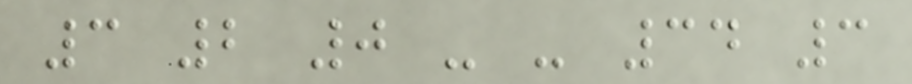3 2 0 - - 34 3
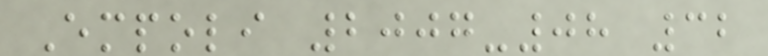Empoli 2007-08 32
